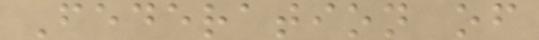Federation of
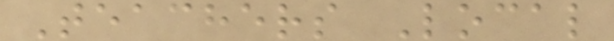Teachers Local
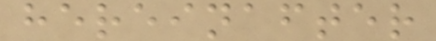hereinafter
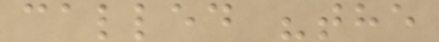called "the
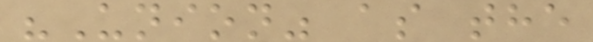"Union" as the
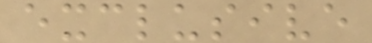exclusive
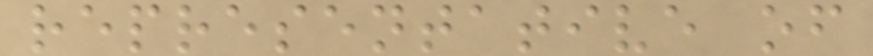representative of
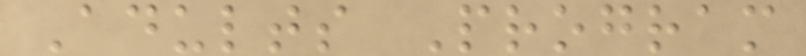Adults Program
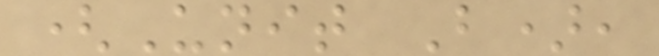(Unit B),
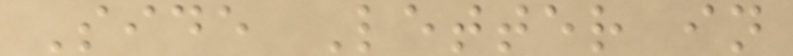Side Letter in
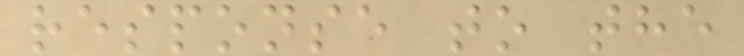response to the
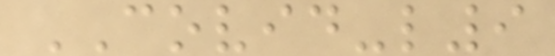COVID-l9
